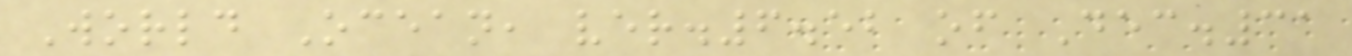World Ocean, ver.6.52 of Dec.31
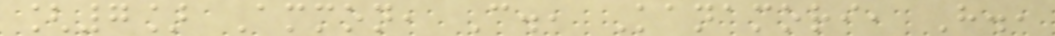[7] Ammon, C., Kanamori, H.,
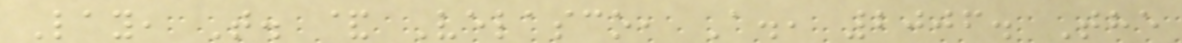Lay, T. & Velasco, A., 2006. The
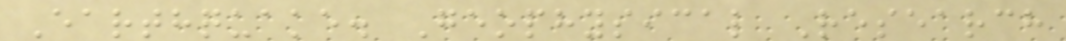Earthquake. Geophysical Research
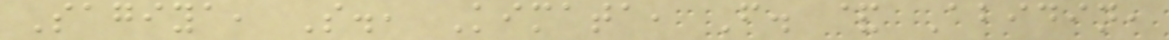Sagiya, S., Kimata, F. & Abidin,
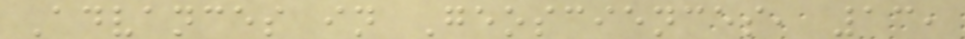Advances in Geosciences, 13,
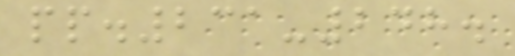pp.231-248.
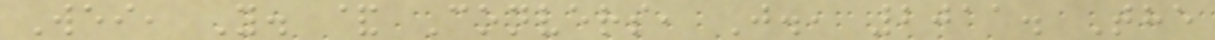Wei, Y. & Convers, J., 2011. The
